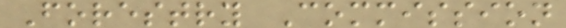Forestry Commission
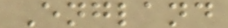England
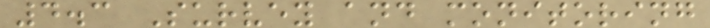4.3 Survey and monitoring
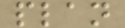plan
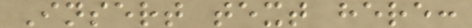Insert text here:
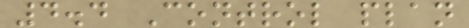4.4 Control plan
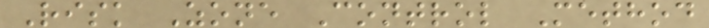Risk Zone Control Method
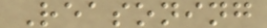Reasoning
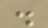.
